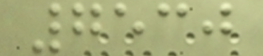7530
